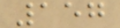157
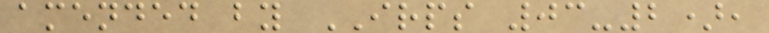amended by IRPS 03-2),
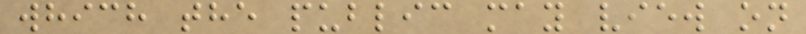which the public may view on
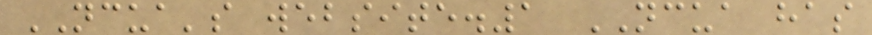NCUA's website.1 NCUA has
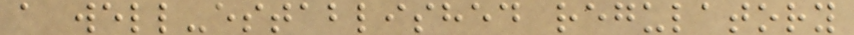a well-established regulatory
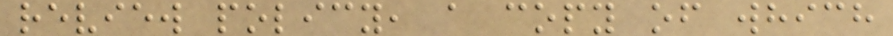review policy, a copy of which
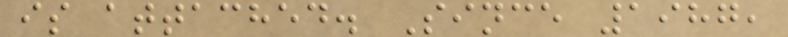is attached. Since 1987,
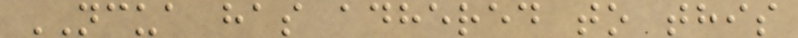NCUA has adhered to this
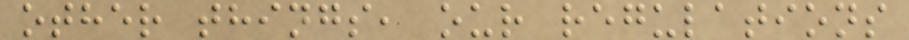other things, our regulations
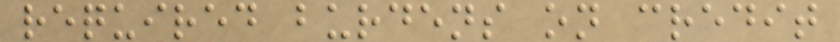required burdens on credit
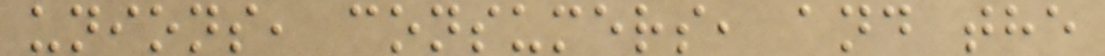unions, consumers, and the
